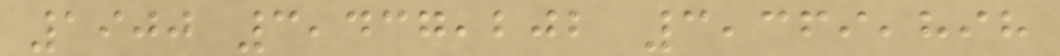1900 3,437,202 3,369,898
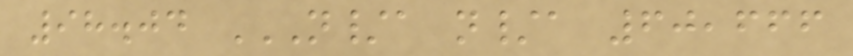98.04 N/A N/A 60,666
